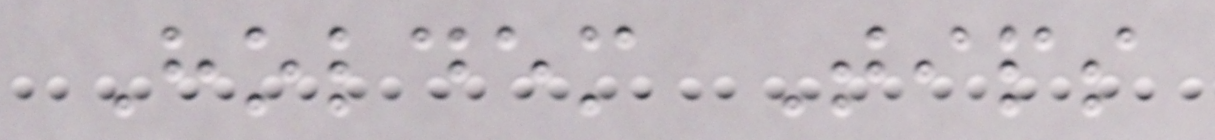Holdem Tips
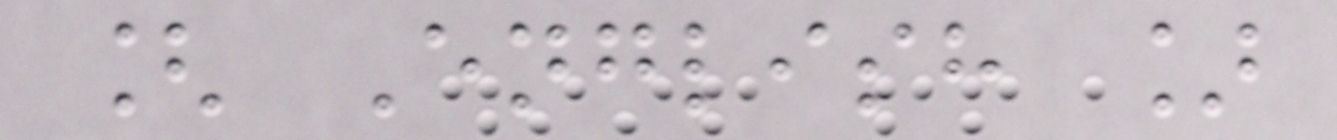[ English ]
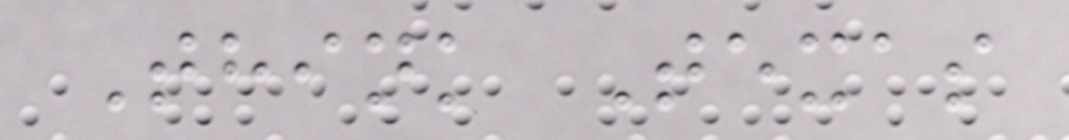Think Texas
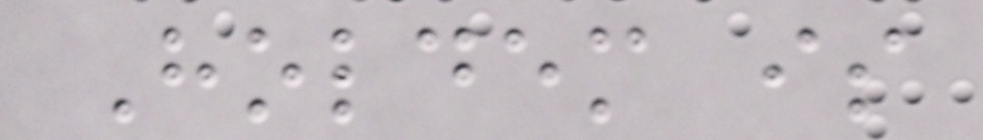Holdem is
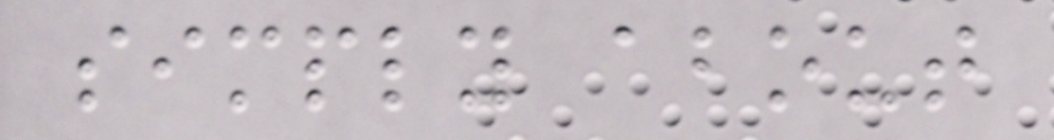simply about
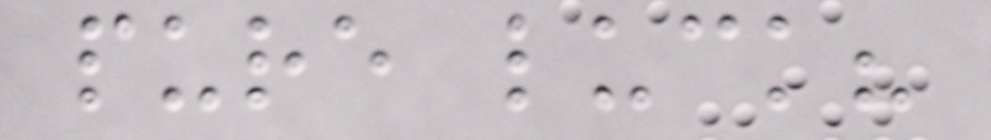pure luck?
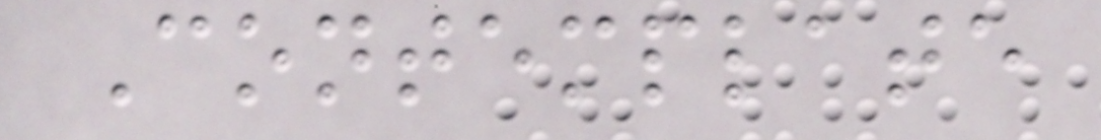Contemplate
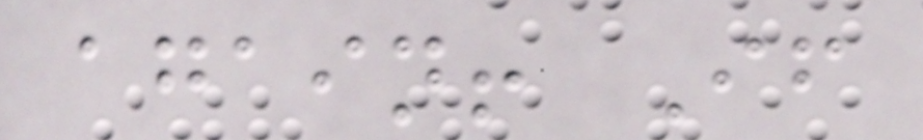again! If
